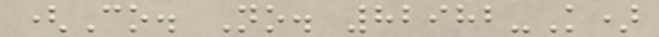(Co. No. 82982-K)
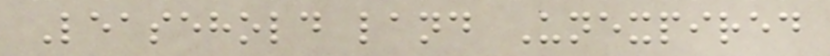Leasehold land Unexpired
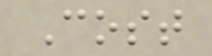Cost
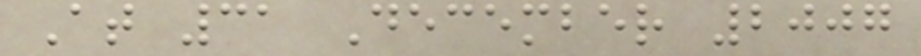At 31 December 2007
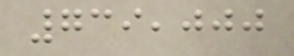739,000
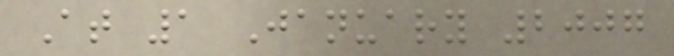At 1 January 2007
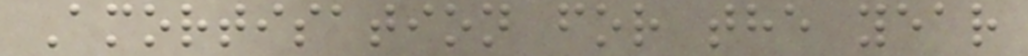Amortisation for the year
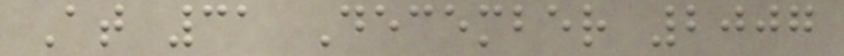At 31 December 2007
